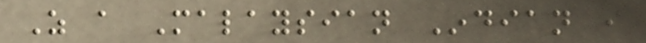As a Malaysian Indian i
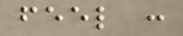feel :
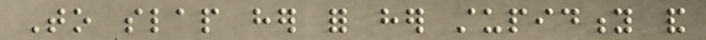To slap her for her stupidity and
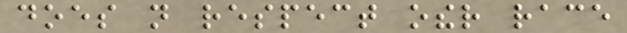does not respect other race
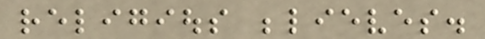religious believes.
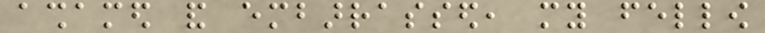ashamed and embarrassed, my fellow
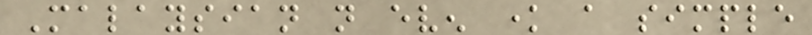Malaysian not even know a simple
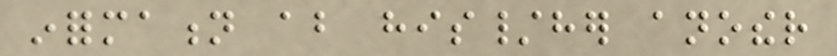information about his/her another
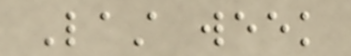Last week
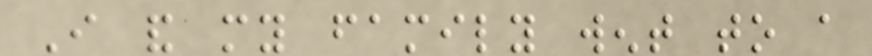I and my family went to a
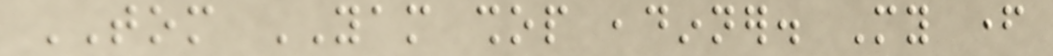TOM YAM shop ,dinner. My father
